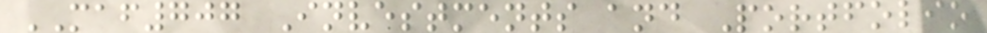MAF707 Investments and Portfolio
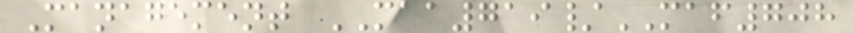Management MAA719/MAF708
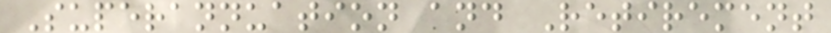Superannuation and Retirement
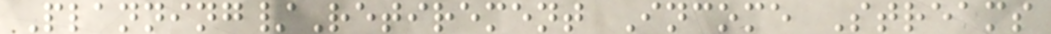Planning/Retirement Income Streams
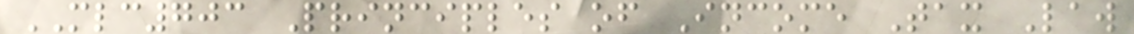MLC703 Principles of Income Tax Law
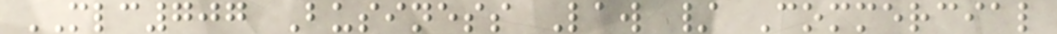MLC707 Business Law / Commercial
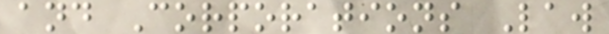and Corporations Law
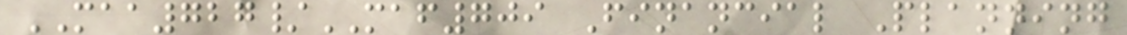MAA727/MAF709 Financial Planning
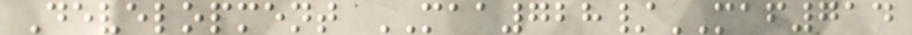Development MAA728/MAF714
